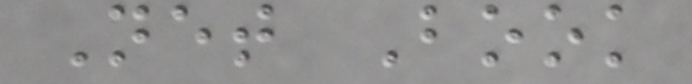Net Book
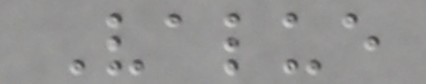Value
